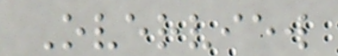Overview
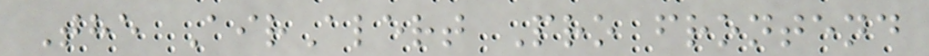The AirAlert Pro frontend
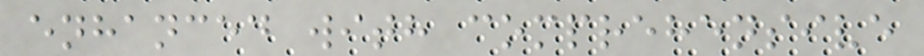enhanced with comprehensive
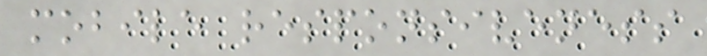mobile responsiveness
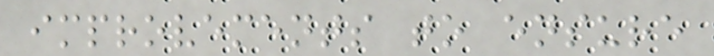improvements to ensure
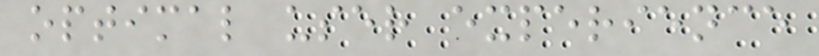optimal user experience
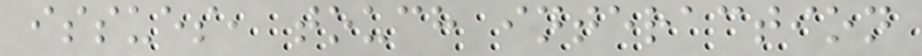issues, touch interaction
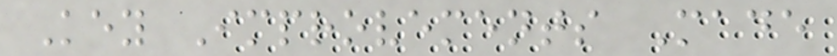Key Improvements Made
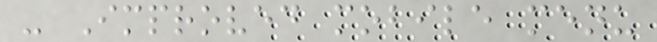- Improved mobile menu
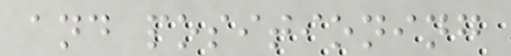and positioning
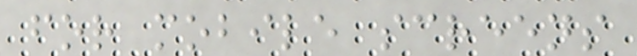for mobile screens
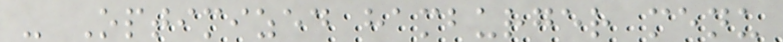- Optimized hamburger menu
